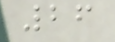26
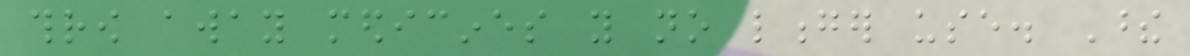throw away medicines you no longer use. These
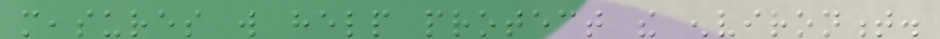measures will help protect the environment.
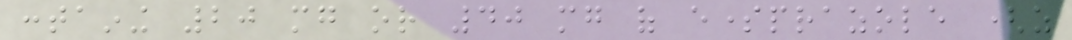containing 20 mg or 40 mg of esomeprazole (as
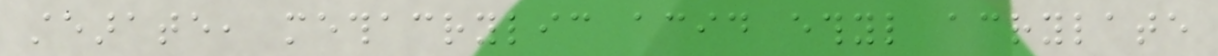stearate, methacrylic acid ethyl acrylate
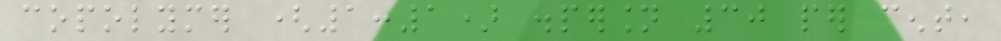copolymer (1:1) dispersion 30 per cent,
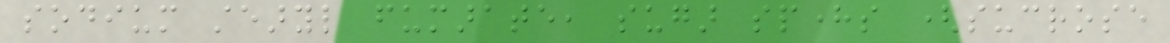sodium stearyl fumarate, sugar spheres (sucrose
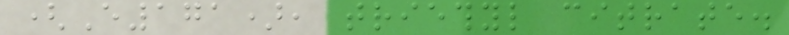(E171), triethyl citrate.
